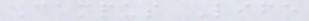Campus Life
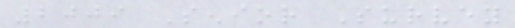2009 Senior Survey
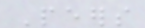Peers
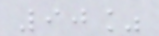90%
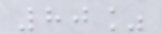80%
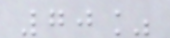70%
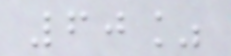60%
